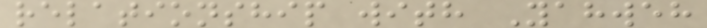relationship with Yahweh
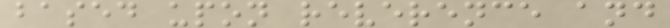based upon reverence and
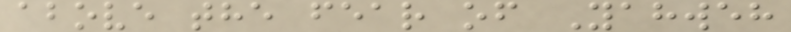above the fear of Yahweh
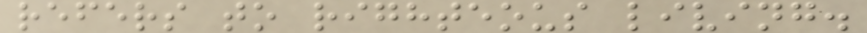refers to righteous living.
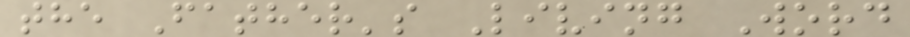the Father's Living Word
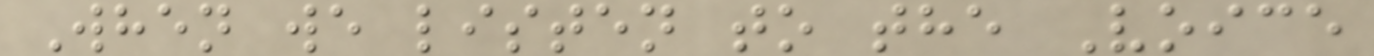When we listen to the Voice
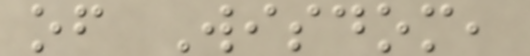of Wisdom,
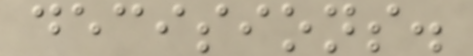decisions.
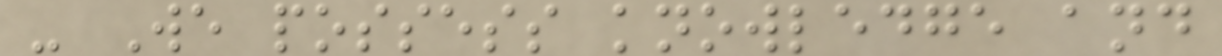- We possess knowledge and
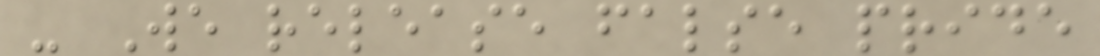- We release false pride
